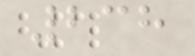238
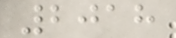2018
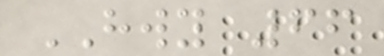HWY 66
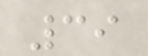39
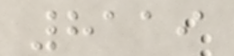8119
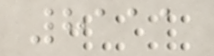8111
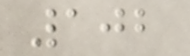102
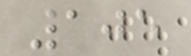105
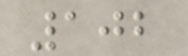102
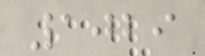1029
